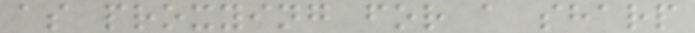as proxying for a sharp
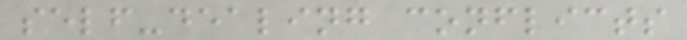self-dealing conflicts
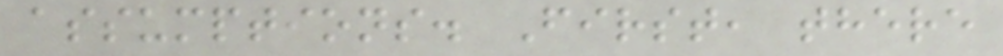assumptions. First, there
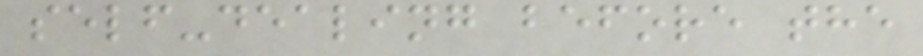self-dealing before the
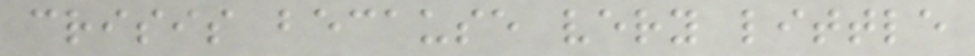crisis because very little
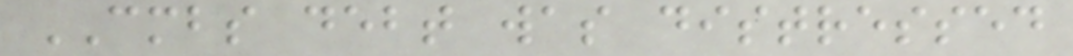CMBS debt was distressed
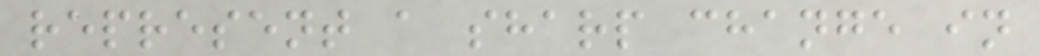represent a sharp change in
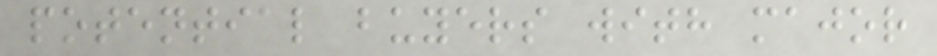potential buyers with major
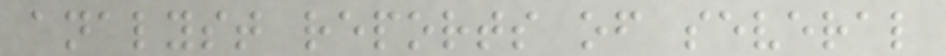analyst reports of several
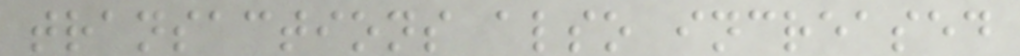transactions also increased
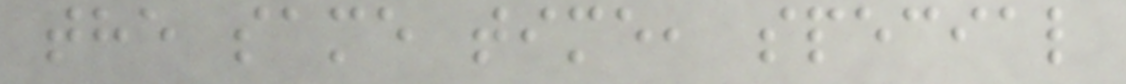the same time, special
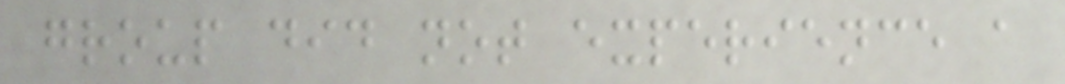group did not experience a
